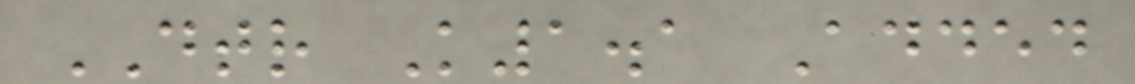DTR K1.1 Added
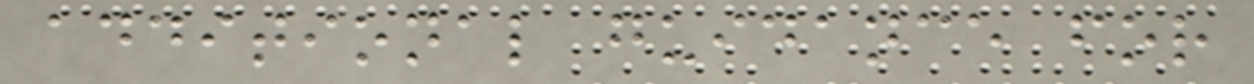additional guidance for
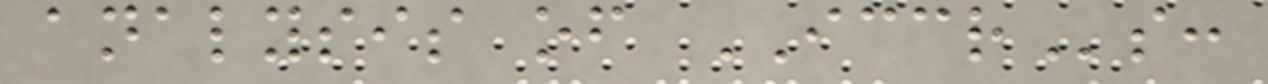analysis of ICCRs:
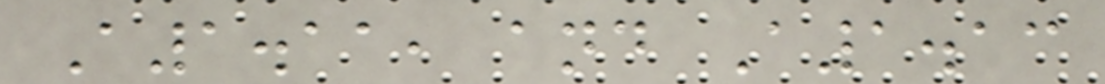A1.11, and A1.13
